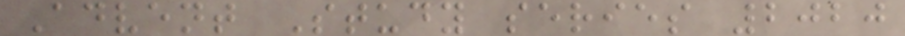Advent Study series 2020
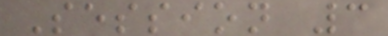Session 3
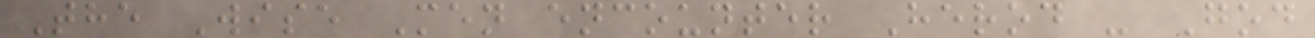The Wise Men encounter Herod - God
